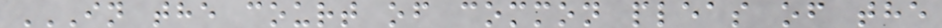IN THE COURT OF COMMON PLEAS OF THE
